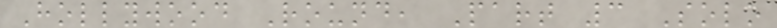Hollywood Round, Part 3 Solo
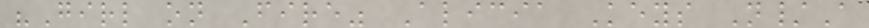"Girl on Fire" Alicia Keys N/A
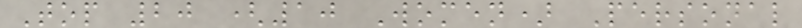Top 20 (10 Women) Personal
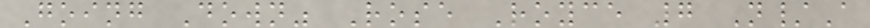Going Down" Rose Royce 7 N/A
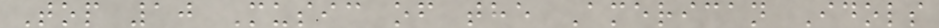Top 10 Music of the American Idols
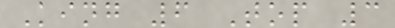King 6 Top 3
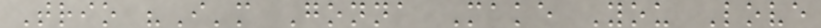Trio "I'm Gonna Make You Love
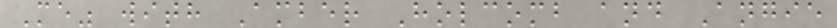Me" with Amber Holcomb and Angie
